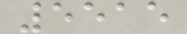5515
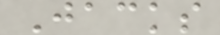Jacks
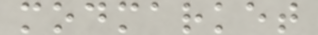modmarket
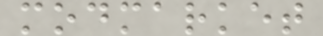modmarket
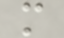m
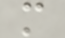m
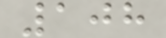108
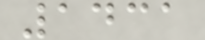1431
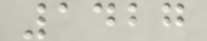1427
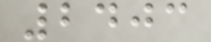2403
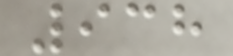938
